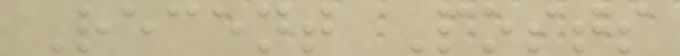Recent Posts
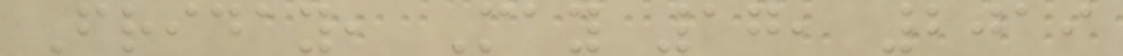Friday, May 17, 2019
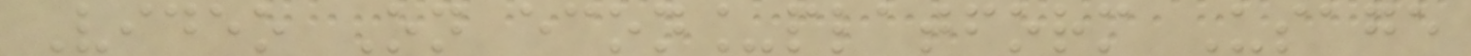Video On econ_platform Usage
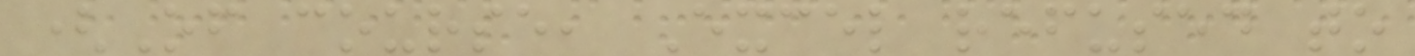(Of course, Excel refused to
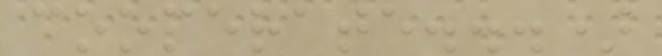cooperate...)
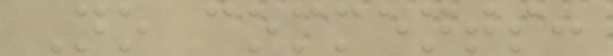No comments:
